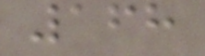168
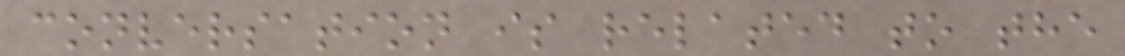conversation is related to the
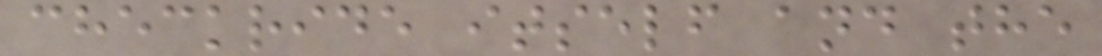checkride itself and the
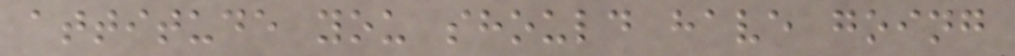attitude you should have going
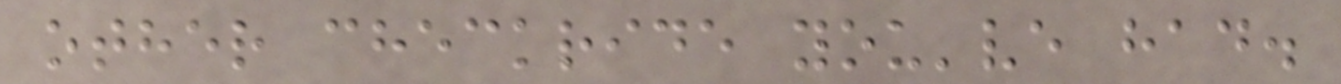other checkride you've had.
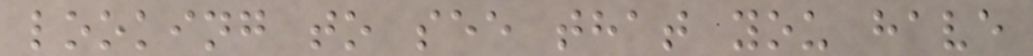looking to see that you have
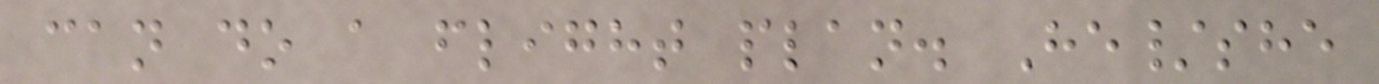can do a flight plan. He/she
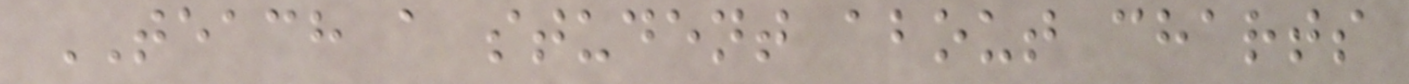TEACH a student about charts
